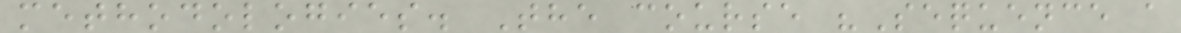methodologies. The course "Sequence a
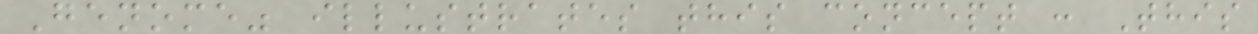Genome" illustrates this concept : This
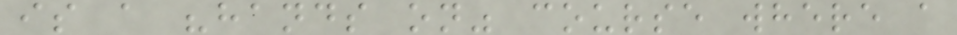is a "hands on" course where a
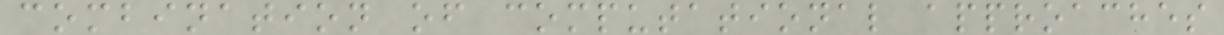combination of computational approaches
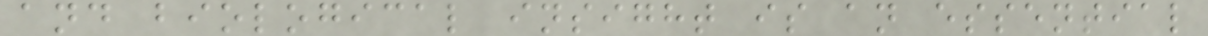and biological insight is an essential
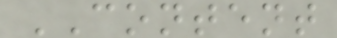CONTENT
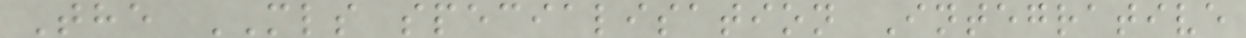The MLS specialisation Integrative
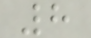8
